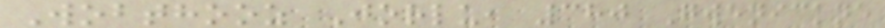Wobthooz Jorlu, 380 Gwenickne
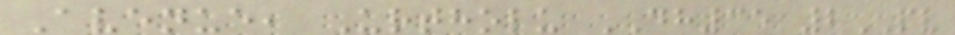Avenue, Urtholu DH35 2PV
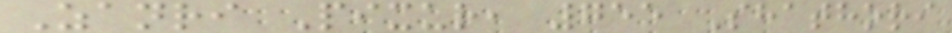Zanri Pixur, 755 Shathori
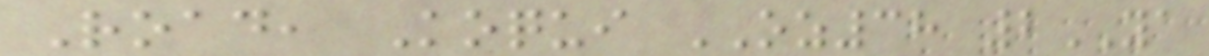Road, Koqui OZ38 2YA
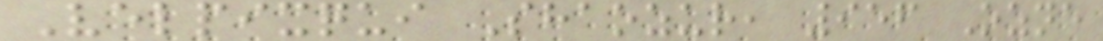Velpixqui Shaozur, 956 Ozne
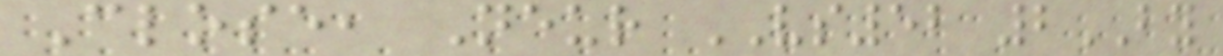Close, Neur VS52 2BY
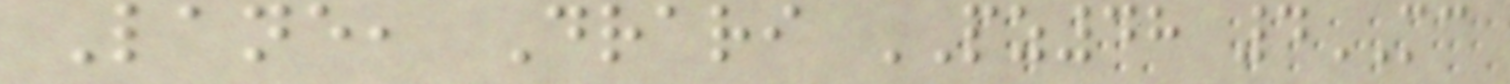Lane, Drari PZ48 4MC
